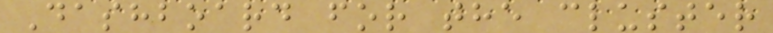Dashboard for the cluster
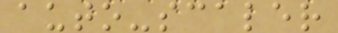auto-scaler
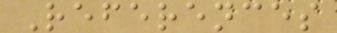References
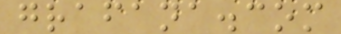grafana.com
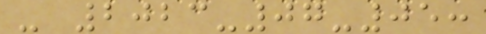- 2023-07-05:
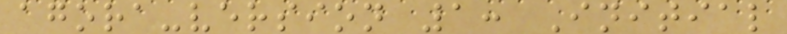agora-version 1: Initial
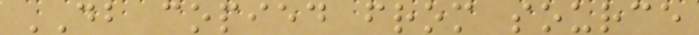DB copied from source
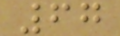67
